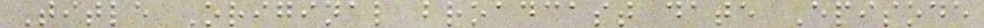Title Original broadcast date Episode
